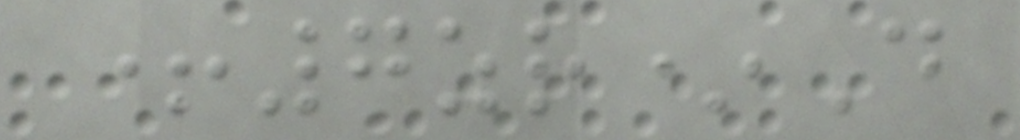+7zr*D
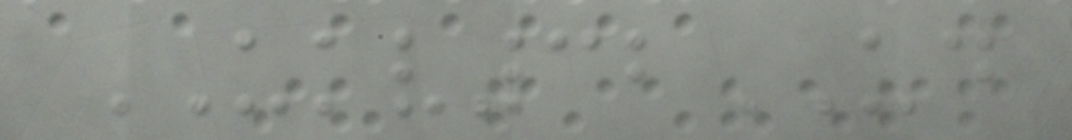UKV32UD
